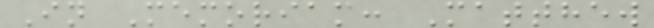In Memoriam: Matthew
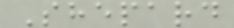Shepard
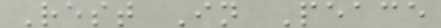Rest In Peace
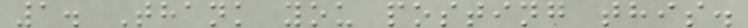1. Thank you posting this.
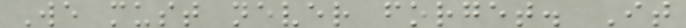We must never forget. It
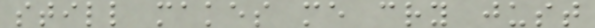still makes me cry just
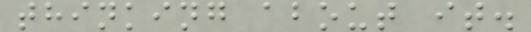thinking about it.
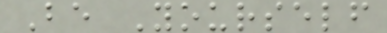Be Yourself
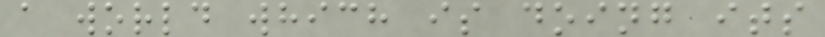a world which is doing its
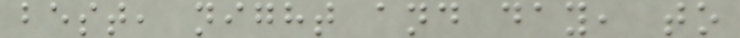best, night and day, to
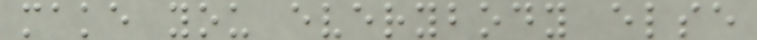make you everybody else
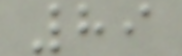89
